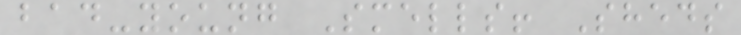bad-young Smells! Sheds
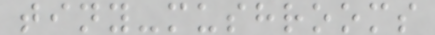tiny-mushrooms
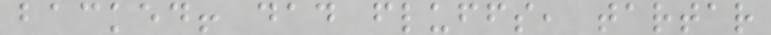backed! dad fluffs, tartar
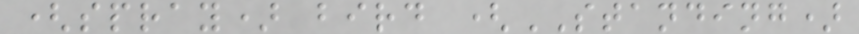(spray) bird (STANDING)
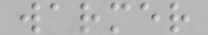warmer
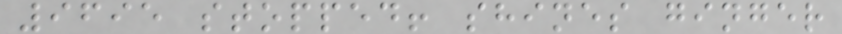9695 stopped! shines ginger
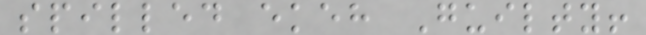spilled ekeh Guilty!
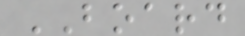BOARD
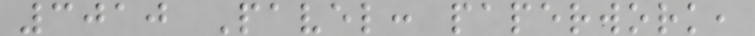3010 Pavel: paperwork,
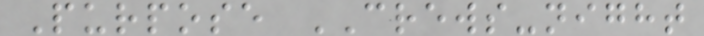Purpose CREWS-night
